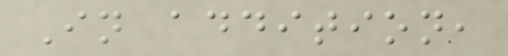In addition,
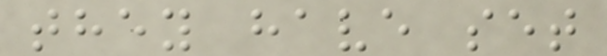they have set
